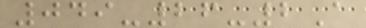049-26-2A
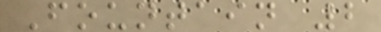Fountain 2
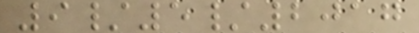9/5/2017
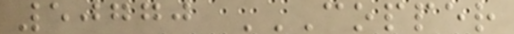50770 COPPER
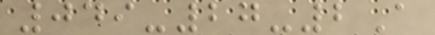049-27-2A
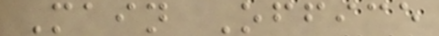Main Office
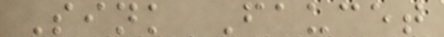Sink Faucet
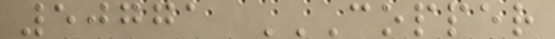50771 COPPER
